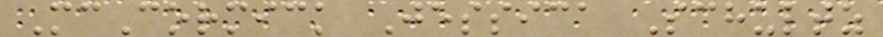McCormick Jessica Schultz
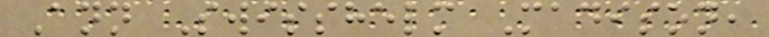Ann Swisshelm Madison,
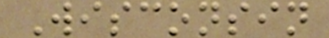Wisconsin
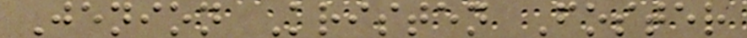Jenion Kristen Foster
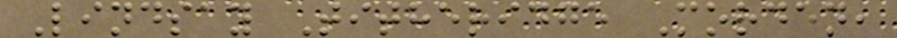Lindsay Titheridge Morden,
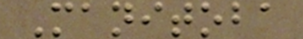Manitoba
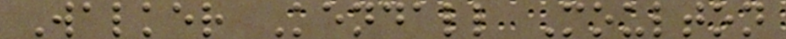Walker Kendall Moulton
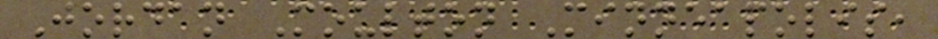Jordan Moulton Minneapolis,
